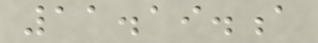11.19.a
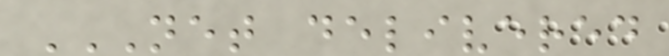NET DELIVERED
